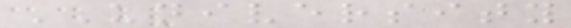UNIVERSITY
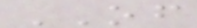OF
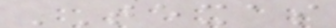TEXAS
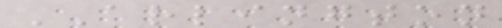ARLINGTON
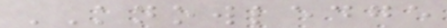KNOWLEDGE
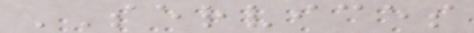SERVICES
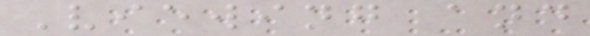Viewing and
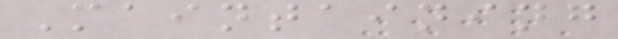Maintaining
